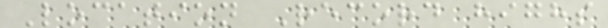Location Record highs
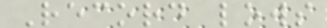Record lows
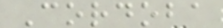Cordoba
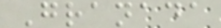Granada
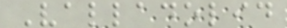Valladolid
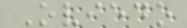Oviedo
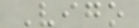Vigo
